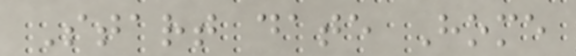Start date Home
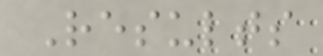Results
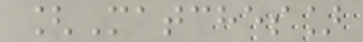[Matches]
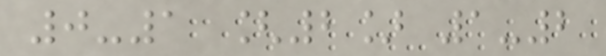0-1 [2] 1-2
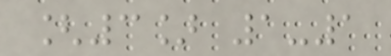[3] 1-1
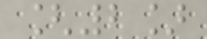[2]
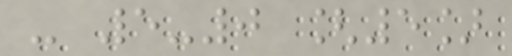- 5-0 [5]
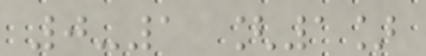0-1 [1]
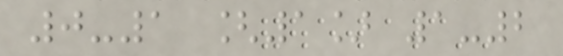0-1 [1] 1-2
